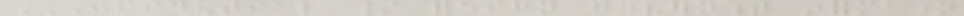CONFIDENTIAL / FOREIGN GOVERNMENT INFORMATION
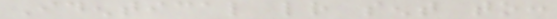Identical letter sent to:
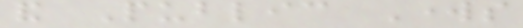and Public Works
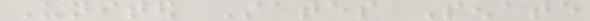United States Senate
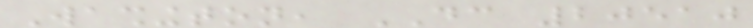Washington, DC 20510
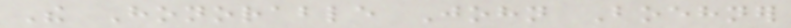The Honorable John Boehner
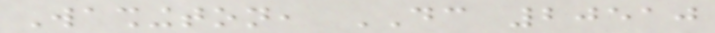Washington, DC 20510
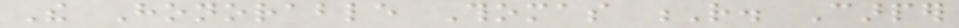The Honorable Thomas R. Carper
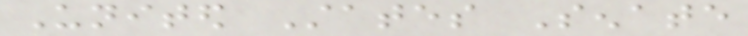United States Senate
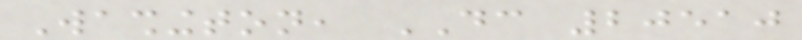Washington, DC 20510
